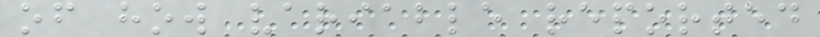of how variable reported
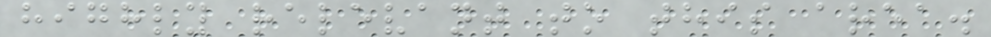highly relevant to this area.
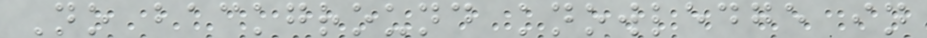No background knowledge in
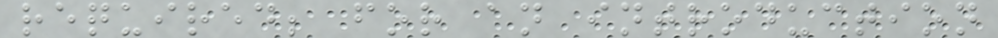required; for an introduction
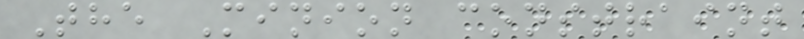The Minion constraint
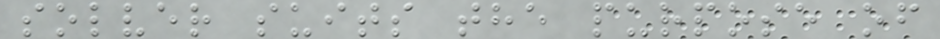solver suits the purpose of
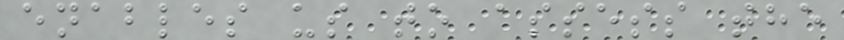enables us to assess the
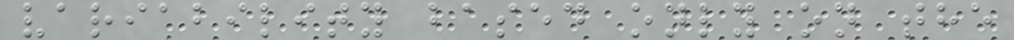variability based only on the
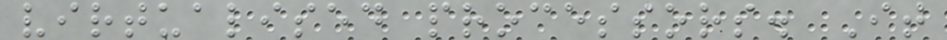virtualised processors. It
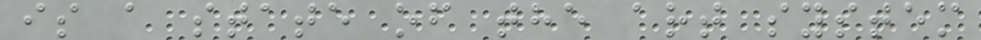is a state of the art system
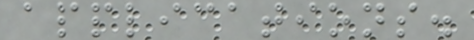applications.
